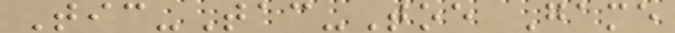Tic-Tac-Toe Game
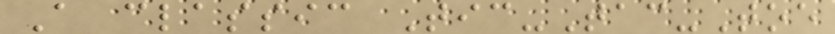A classic Tic-Tac-Toe
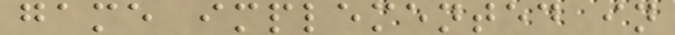game implemented in
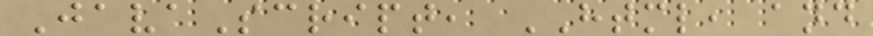JavaScript, HTML, and
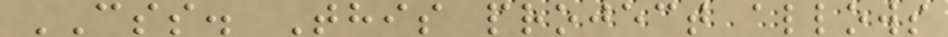CSS. This project allows
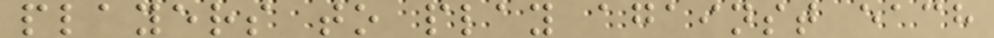players to play against each
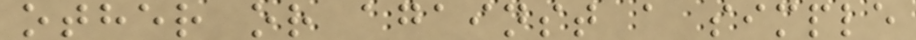other or against a simple
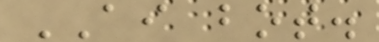AI bot.
